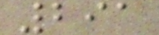291
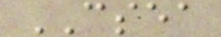CSEA
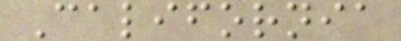California
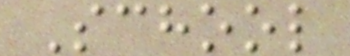School
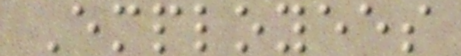Employees
